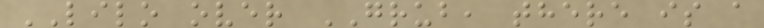LILO over GRUB, there is a
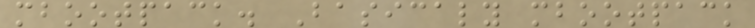mbootpack. Basicaly mbootpack
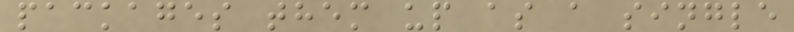packages them up as a single
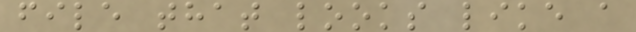file that looks like a
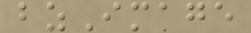bzImage
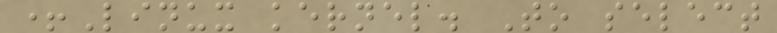+Linux kernel. To select
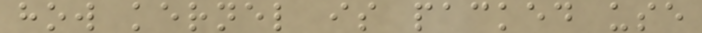how kernel is packed use
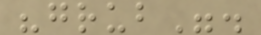"grub".
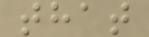that
